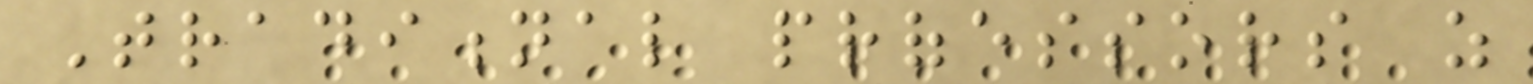Traditional professors as
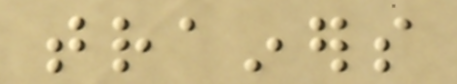trainers
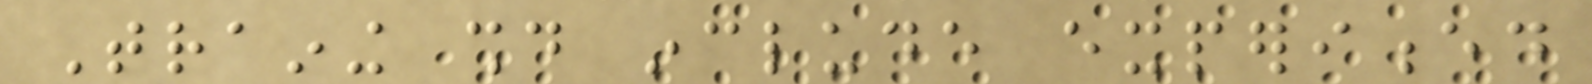Training should include experienced
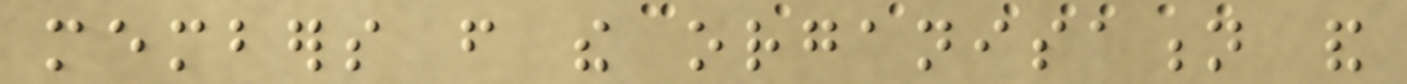members from the organisation and
